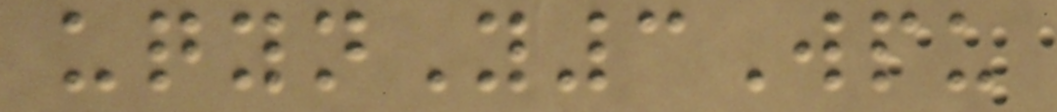uqynY3Wpu
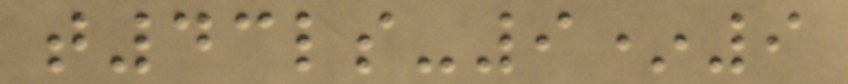t43ls-9*9
